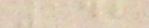142
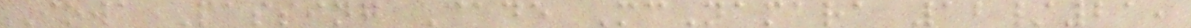Iowa Passing Cade McNamara 12/21,
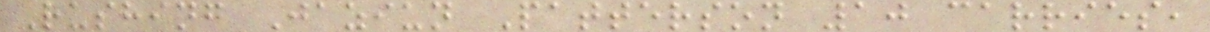Rushing Jaziun Patterson 10 carries,
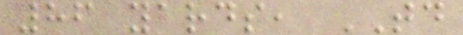86 yards, TD
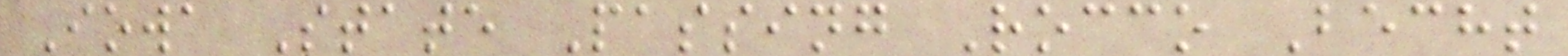Iowa State Passing Rocco Becht
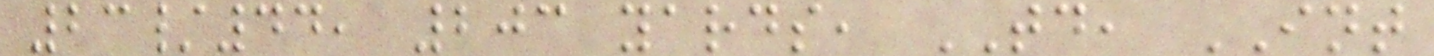23/44, 203 yards, TD, INT
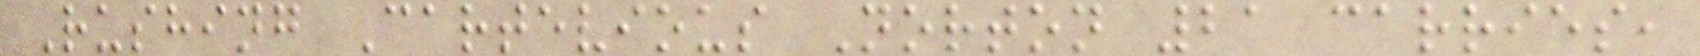Rushing Cartevious Norton 21 carries,
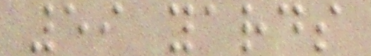59 yards
